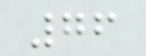76
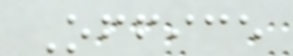Office
